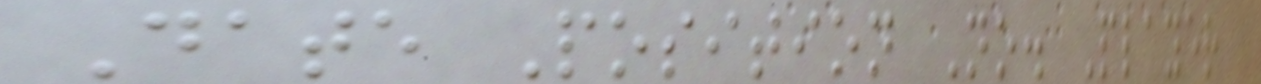Date Position No. Player
